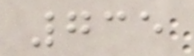735
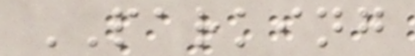PARKING
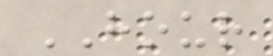HOUR
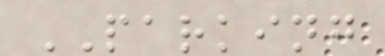PARKING
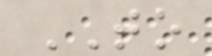TO
